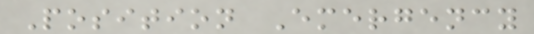Position Emergency
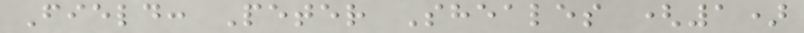Field: Peter Sheales (1)
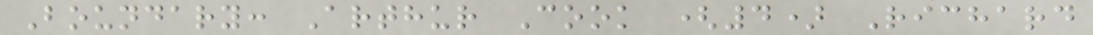Boundary: Arthur Cook (4) Richard
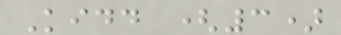Kidd (3)
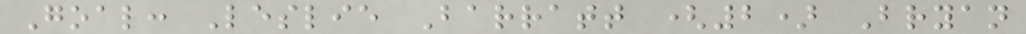Goal: Leslie Barratt (2) Bryan
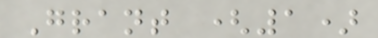Grant (1)
